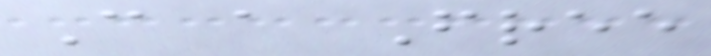Can a Free
